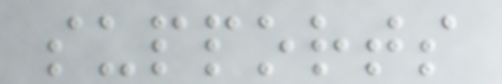supports
